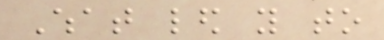What led you to
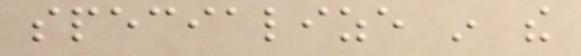specialize in the
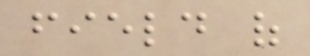field of
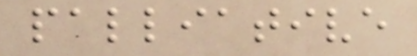palliative
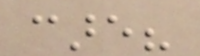care?
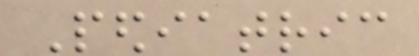Pediatric
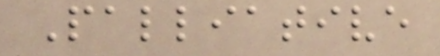Palliative
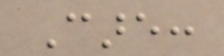Care:
